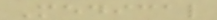Medical
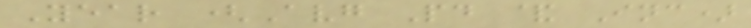Year (Avg Pd & Inc)
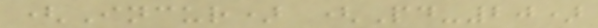(Incur) (Pd-20)
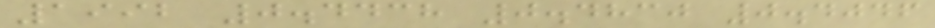1992 0.4438 0.4830 0.4046
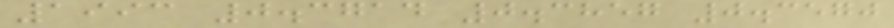1993 0.3714 0.3857 0.3570
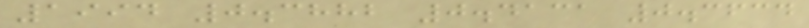1994 0.3882 0.4131 0.3634
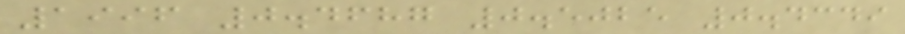1996 0.4687 0.5025 0.4349
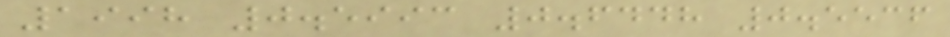1998 0.5993 0.6448 0.5536
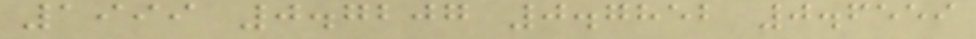1999 0.7207 0.7852 0.6559
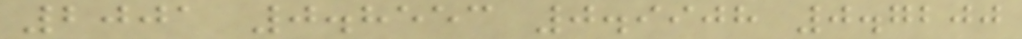2001 0.8553 0.9908 0.7200
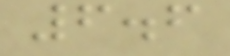6.6
